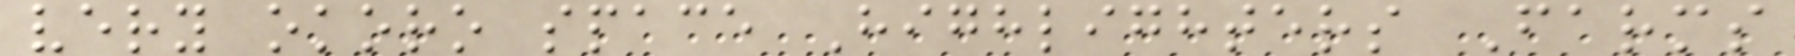very okoro space Highlighters Farms
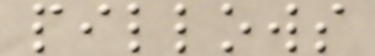pillows
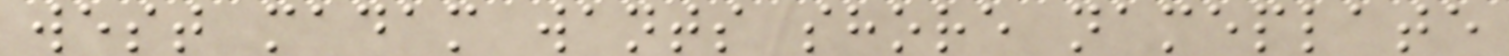west madam wants shore nameplate
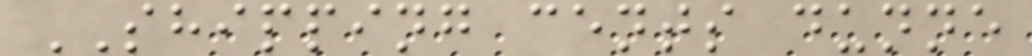SHIPPING cents dunne
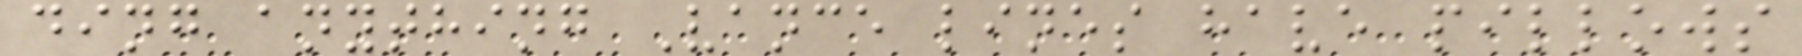ding anything Vance lines have pillows
